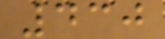430
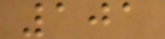101
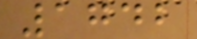1742
